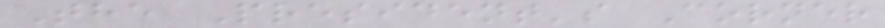The President's Corner
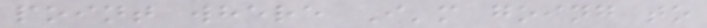point where I'm going to
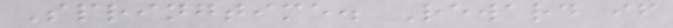Springtime. Reward if
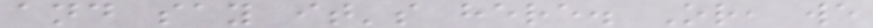and say it's here. Or, we
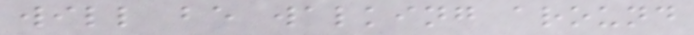will be walking around
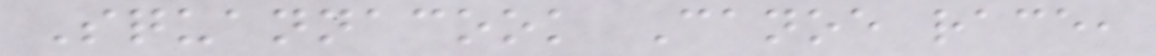Squannacook Canoe race,
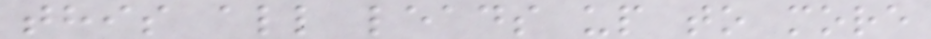this all leads up to more
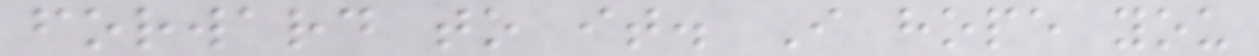forward to it. I hope you
